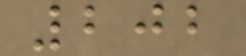202
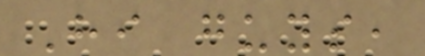Hi guys,
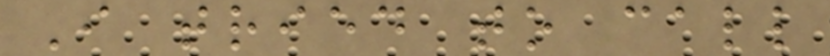I tried to call
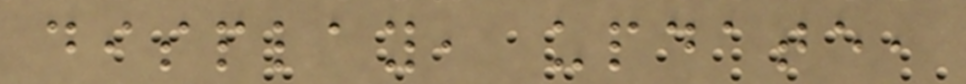display, update,
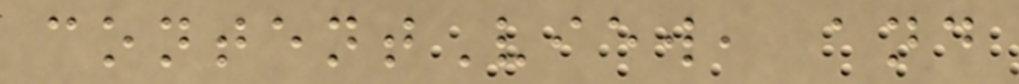contentView, and
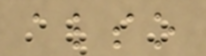also
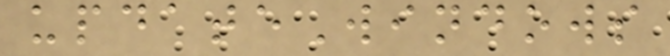updateWindows
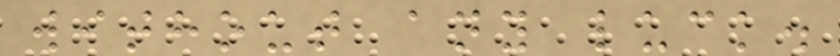without any luck.
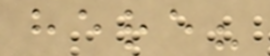here?
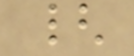{
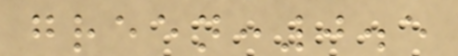green:0.5
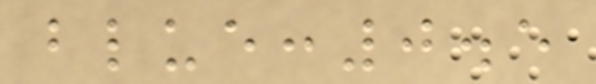blue:0.5
